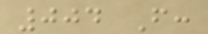004 From:
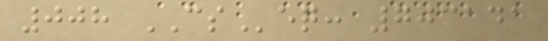008 CSeq: 703141
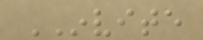INVITE
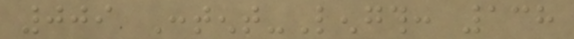009 Content-Length: 138
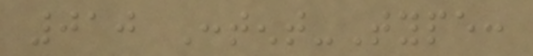010 Content-Type:
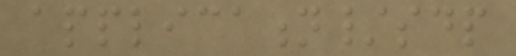application/sdp
